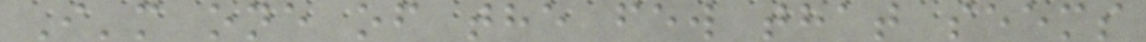I'm one of the few that seems
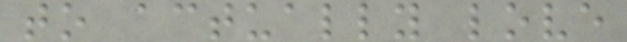to actually love
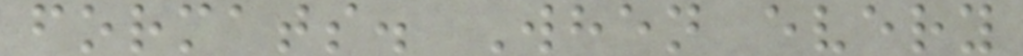formats. When every
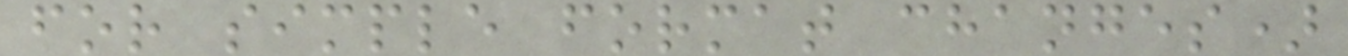for simple format changes)
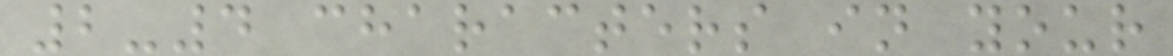2-4 characters in your
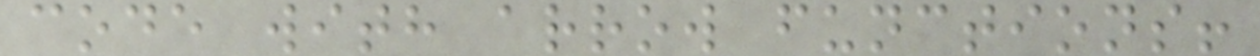code with arrow functions!
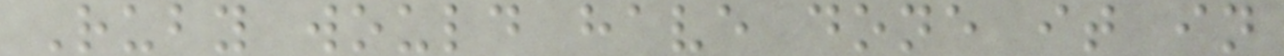Ruby would have done it in
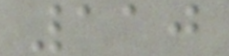110
